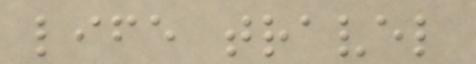life travel
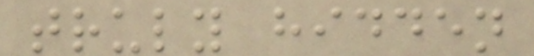truly hidden
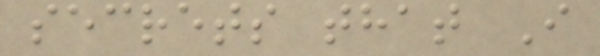secrets that I
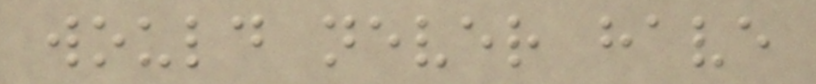would never have
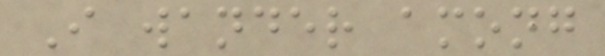I wander among
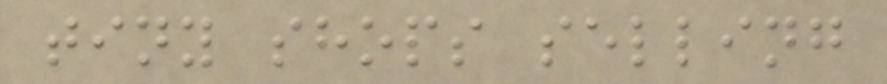tiny shops selling
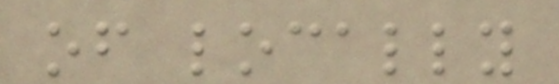of locally
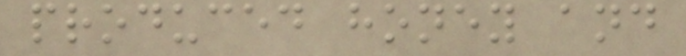produced honey and
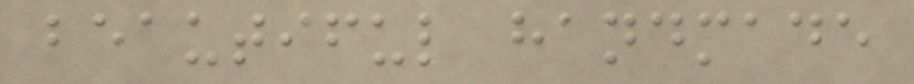beautiful handmade
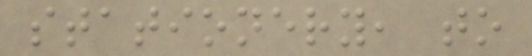stationery, to
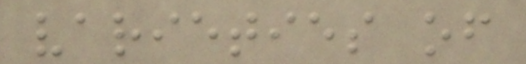varieties of
